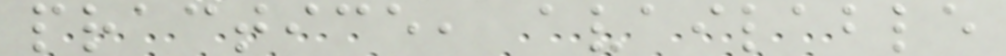practice, available
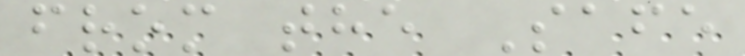from the Safe
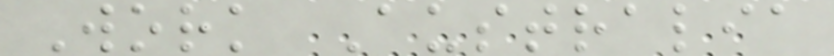Work Australia
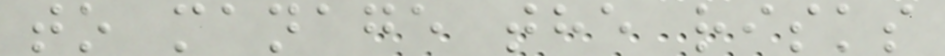to manage the risks
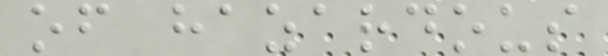of hazardous
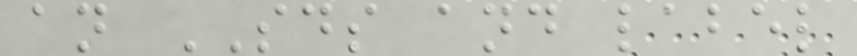an SDS and label
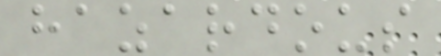hazardous
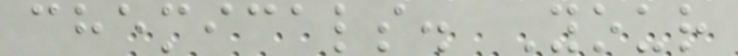chemicals. Your
